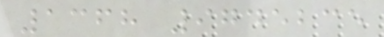1368 9745235
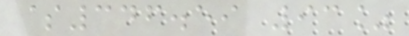$346.59 93%
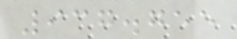937.755
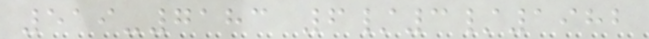519-7183 6/3/1982
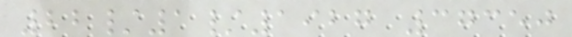22/1/1927 37350
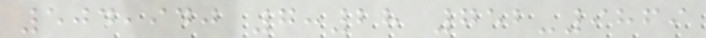504,940 7:28 752-9869
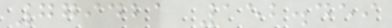779421 152.459
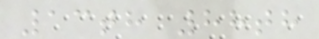13th 88th
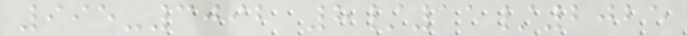995-3092 8/11/2025
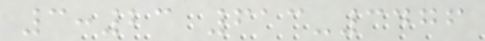3:23 613-3476
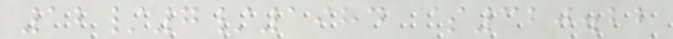12/7/1984 $320.22
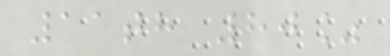11th 80%
